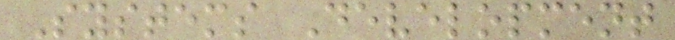Systems Development
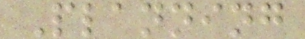Planning
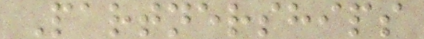Partnerships
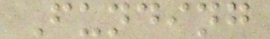Funding
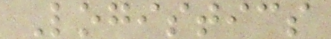Logistics
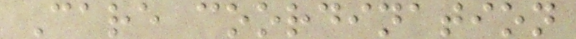Care coordination
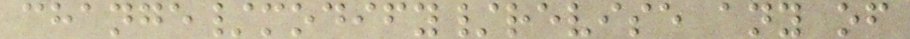change/modify/revise any of
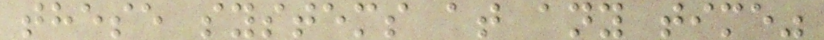these systems at any time"
